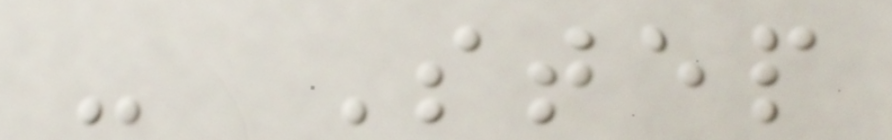- Step
